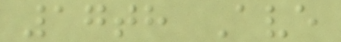17th Ave
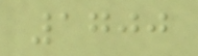1700
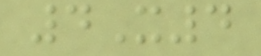4X4
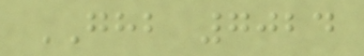GHB 7024
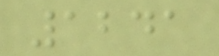1241
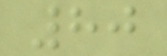80
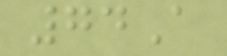74A
